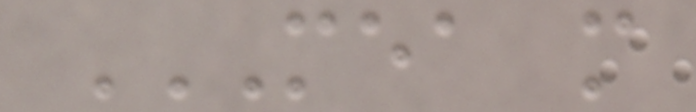MEA M
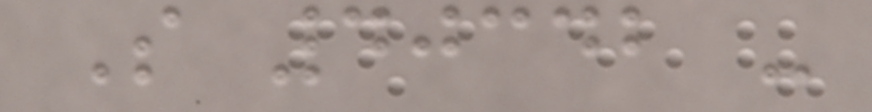S 40342 -
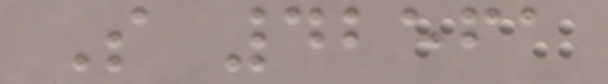S 42561
